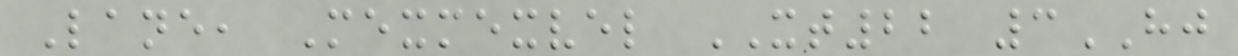Lane, Mexmexvel XT22 3HJ
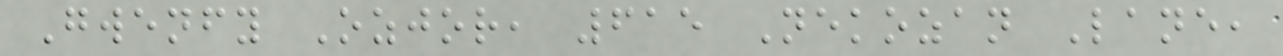Gwenfy Ozjor, 615 Nekozan Lane,
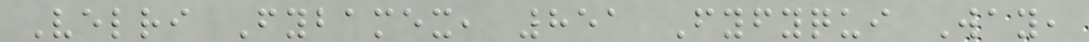Velri Fybamex, 851 Fyfyqui Way,
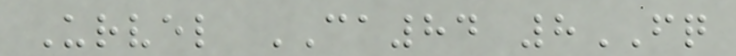Urvel CA84 8FQ
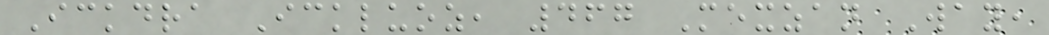Ickdra Ickluoz, 467 Mexzan Way,
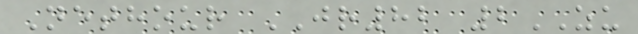Nethour JR82 2ZU
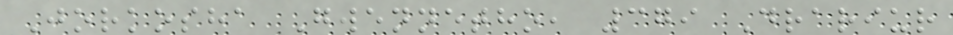Jorkosha Gwennetho, 379 Drariur
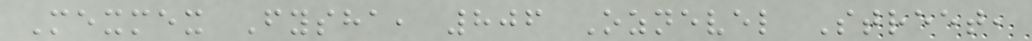Mexmex Fysha, 806 Oznevel Street,
